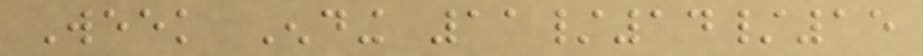Week Ending 11/14/15
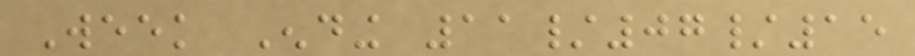Week Ending 11/07/15
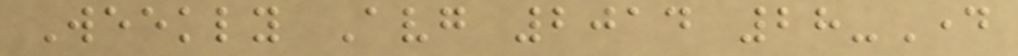Weekly Avg 2014 28-Day
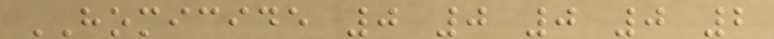HOMICIDE 0 0 0 0 2
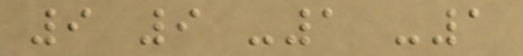9 9 -1 -1
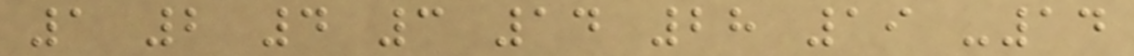1 2 4 3 14 28 19 -14
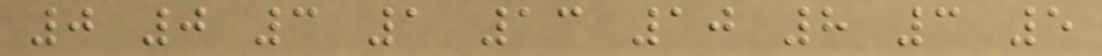0 0 3 1 13 10 8 3 5
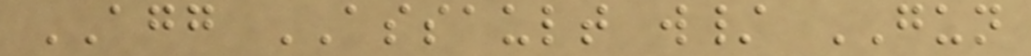AGG ASSAULT w/ GUN
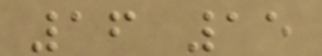16 15
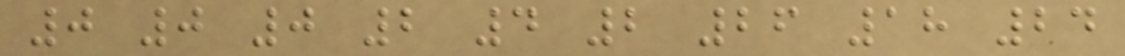0 0 0 2 4 2 26 18 24
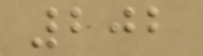202
